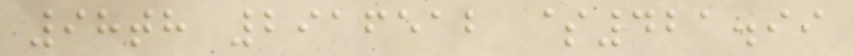98th 2916512 $421.99
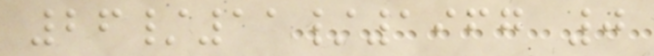26/11/1967 0
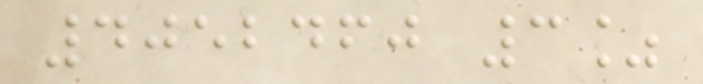4052460 3%
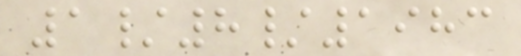1/8/1983
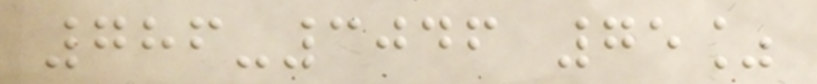786-3046 75%
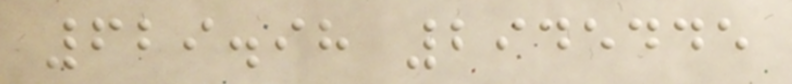629.98 2945445
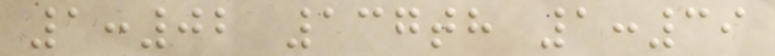1:02 137th 1:39
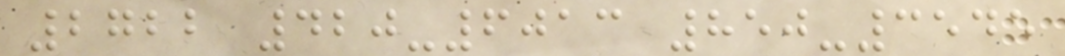2722 420-6013 850-3545
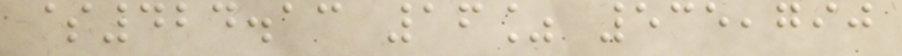$424.13 16% 535,790
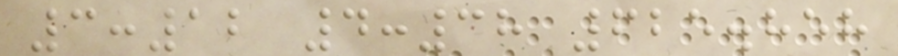3:12 4:38 625.858
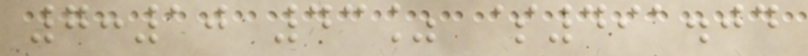7:10 43% $491.04
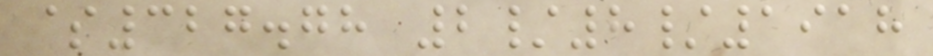$327.78 2/8/1918
